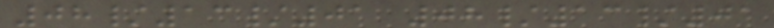08/13/01 08/13/01
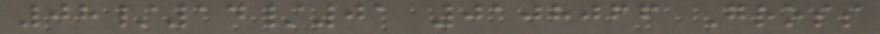08/14/01 0108066 Gross
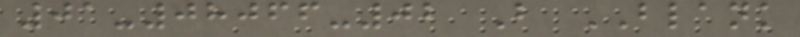01-08066-02 B BLANK
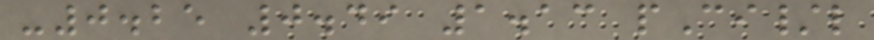-0.25 0.49 1.13 pCi/l
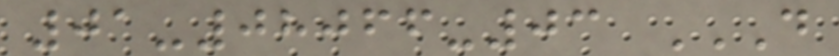01-08066-03 D
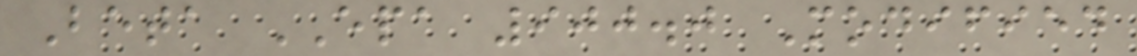Beta EPA 900.0 Modified
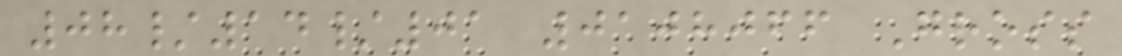08/14/01 0108066 Gross
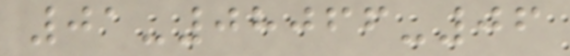01-08066-06
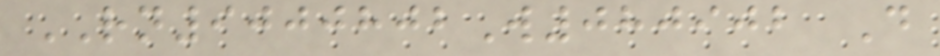RN9000802W080902 D
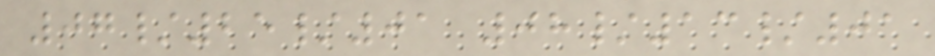07/25/01 08/13/01
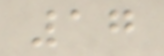17
